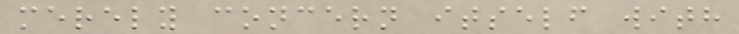merely concern itself with
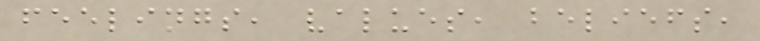feelings, values, beliefs,
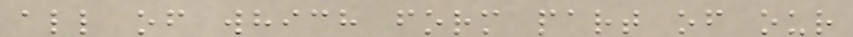all of which form part of our
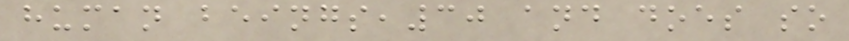human beings,30 and does so
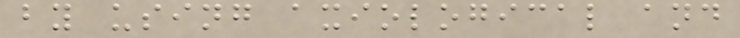by using axiological and
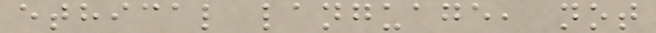ethical language, not
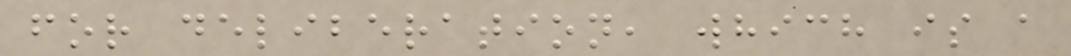for deliberation, which is a
